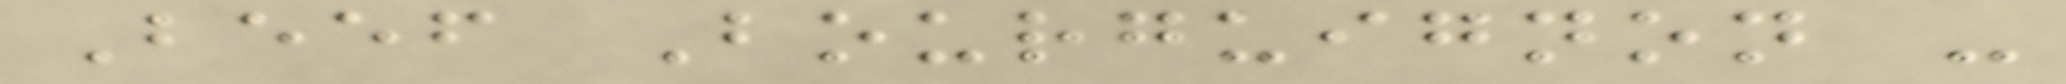Beef Bourguignon -
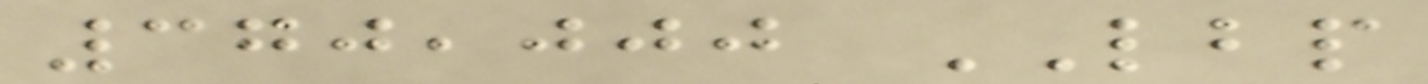370,000 LBP
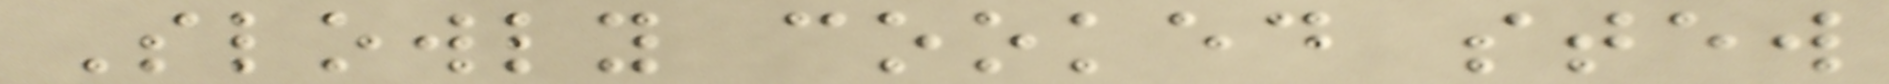Slowly cooked stew
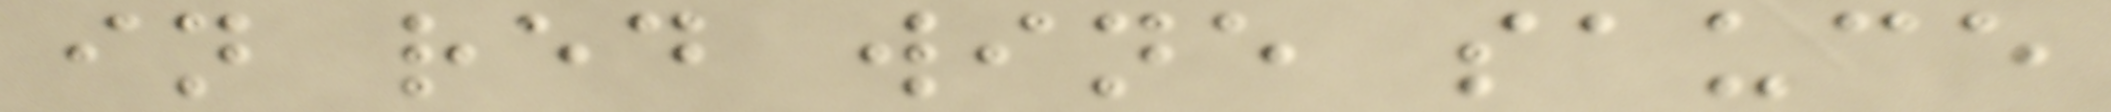in red wine sauce
